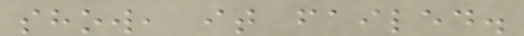show, it failed.
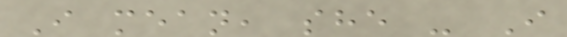I mean, she - I
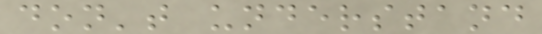don't understand
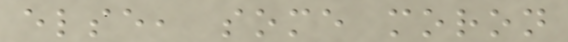else, some moron
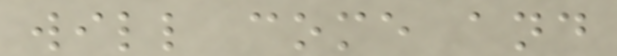will come and
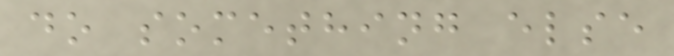do something else
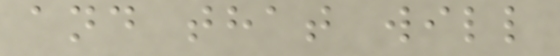and that will
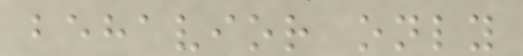behavior only
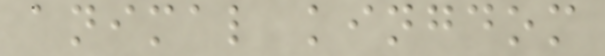animal kingdom
